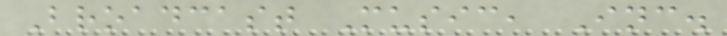Broadcast Music, Inc.
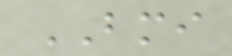BMI
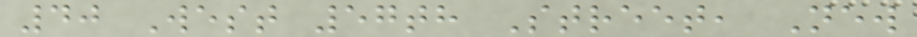40 West 57th Street, New
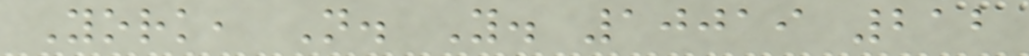York, N. Y. 10019 212
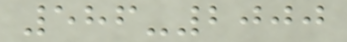586-2000
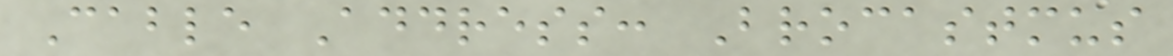Cable Address: Brocastmus
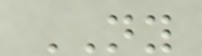NY
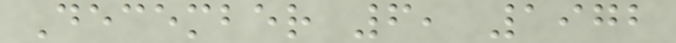December 6, 1972
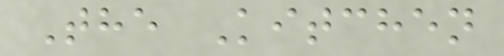The Kitchen
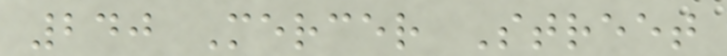240 Mercer Street
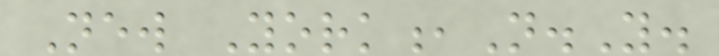New York,N.Y.
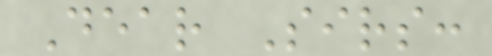Dear Sirs:
